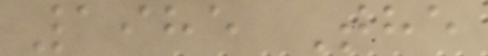1985 The
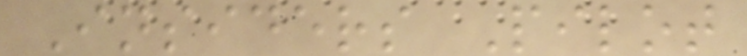Insiders Pilot
